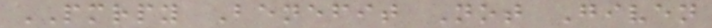PMRPY Benefit Not Given
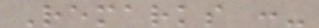Remarks :-
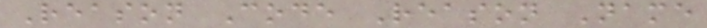Reason Code Reason Name
